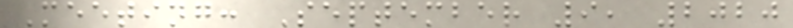Meeting: September 9, 2020
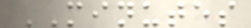MINUTES
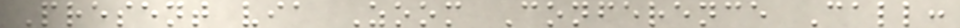Present via Zoom Conference Call:
